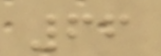66
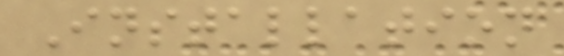Installation
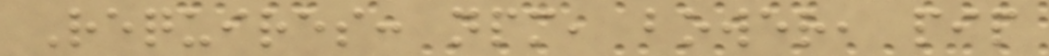Requires: npm, bower, pip
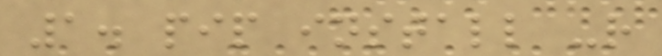1. pip install -r
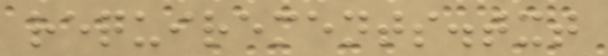requirements.txt
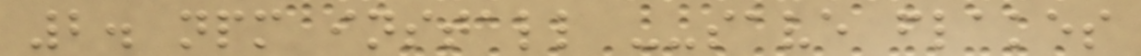2. npm install --save flakes
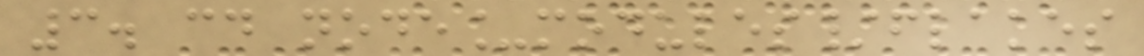3. cd node_modules/flakes
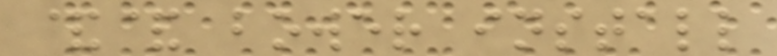&& bower install
